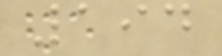194
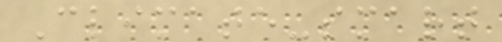Climate-smart
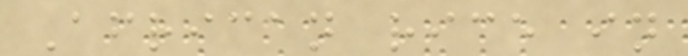African rice in
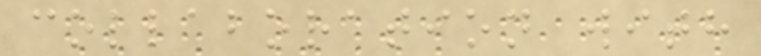collaboration with
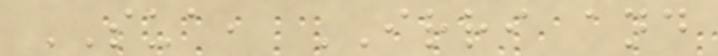SUA, IRRI and
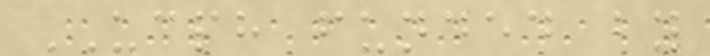UCPH funded by
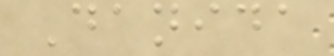Danida
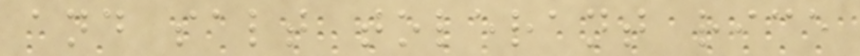and salt tolerant rice
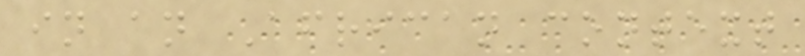in an African context
